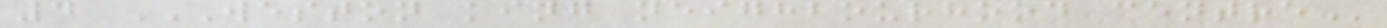4 WESTON KING NEIGHBOURHOOD CENTRE
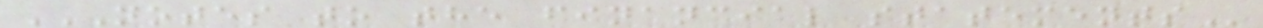NOTES TO THE FINANCIAL STATEMENTS
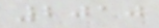2010
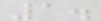1.
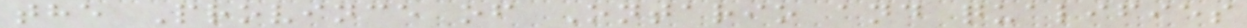the Province of Ontario and qualifies
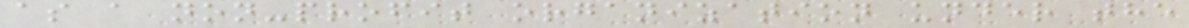as a non-profit organization under the
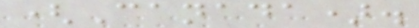(Canada).
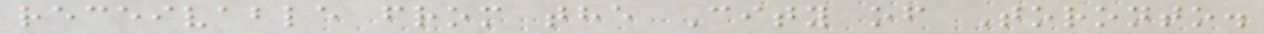receivable from the City of Toronto.
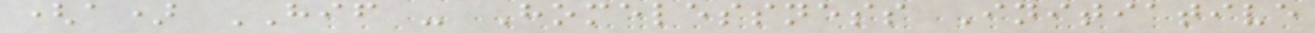(a) HIF - Homelessness Initiative
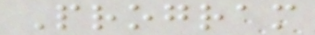Program
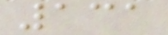131
